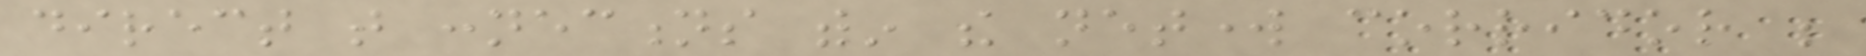direct that connections within the network corridor be
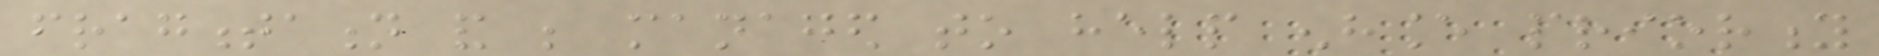fragmentation and be managed to help enhance priority
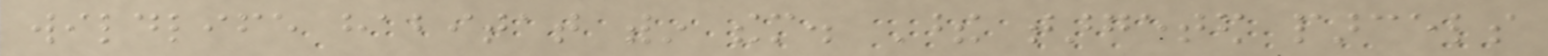wildlife habitat within them. These targeted parcels
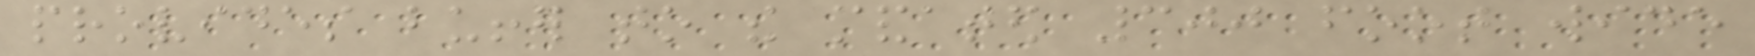provides buffer to the mandated 300 foot wide
